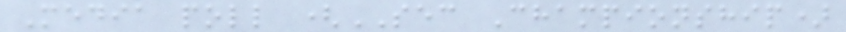Media poll (SEC Championship)
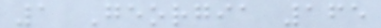1 Georgia 165
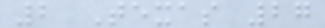2 Texas 27
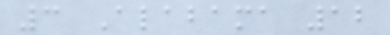3 Alabama 12
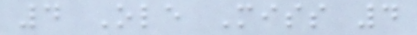4 Ole Miss 4
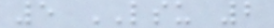5 LSU 2
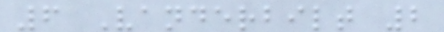6 Vanderbilt 2
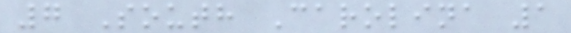7 South Carolina 1
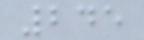245
